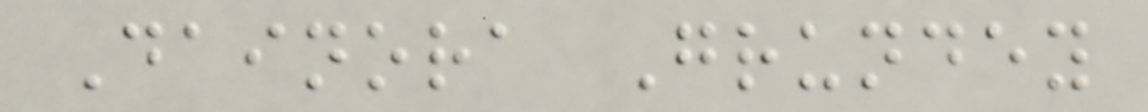Dainora Grundey
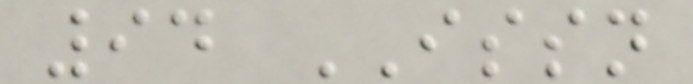94 ISSN
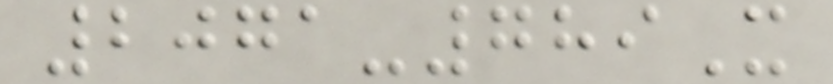2071-789X
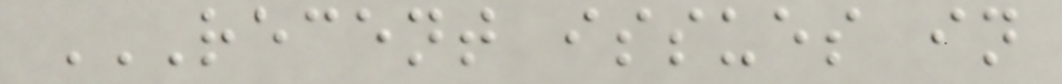RECENT ISSUES IN
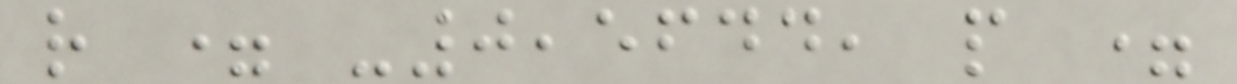r = -0,5644, p =
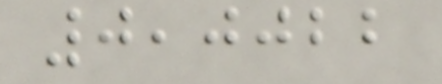0,0022
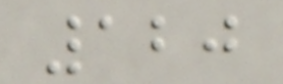120
